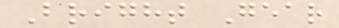Bright Gear
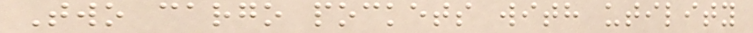Two cargo pockets with utility
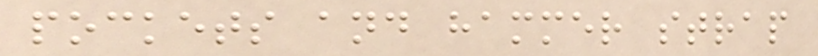pockets and hammer strap
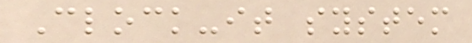Clock-it system
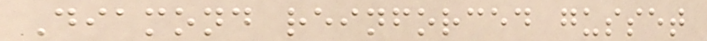Diamond reinforced gusset
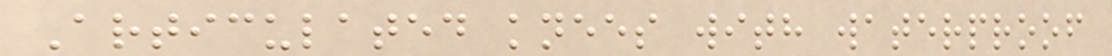Articulated knees with waterproof
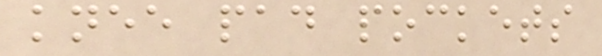knee pad pockets
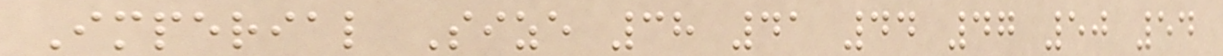Imperial Size 38 41 44 47 50 54
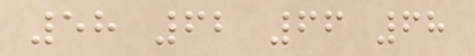58 62 66 68
